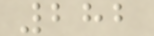282
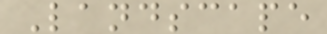Landscape
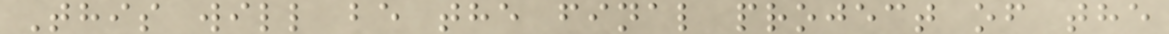This will be the final project of the
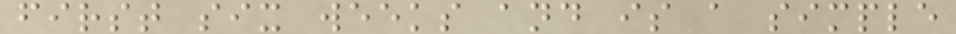first six weeks and is a simple
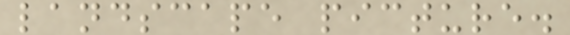landscape picture.
